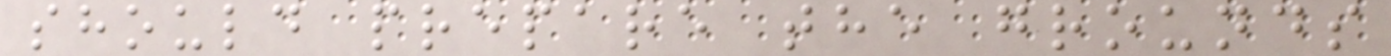should prepare the grounds
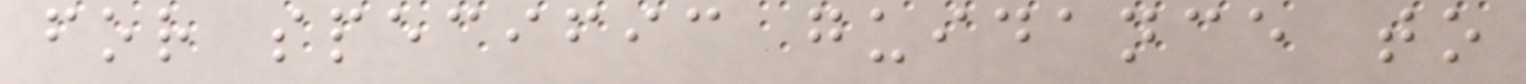for specific guidance to
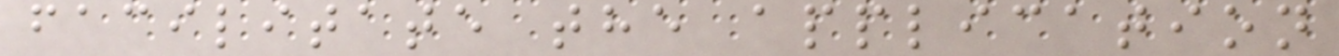facilitate the application
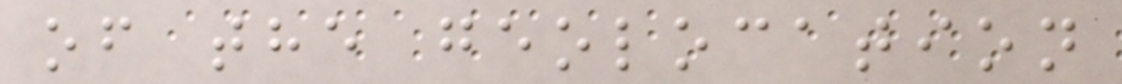of the geolocation
